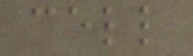cell
